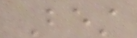Best
